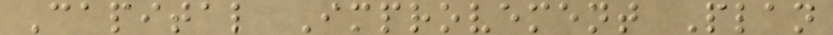Capital Improvement Plan
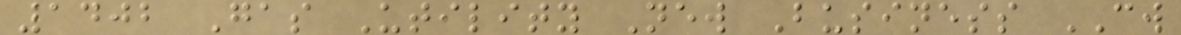1402 Gas Utility New Business CW
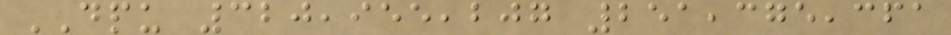DPU 320,955,207 251,375,361
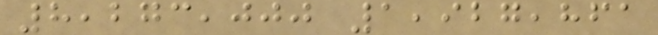8,273,000 1,927,861
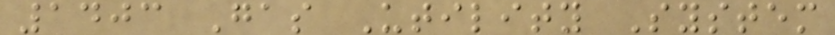1403 Gas Utility System
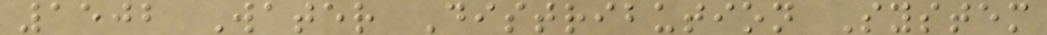1502 Water Distribution System
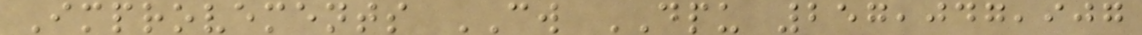Improvements CW DPU 257,047,907
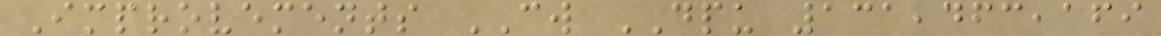Improvements CW DPU 131,463,169
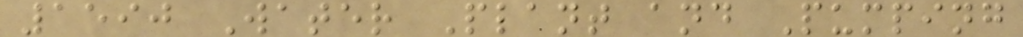1590 Water Plant and Pumping
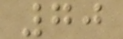70
